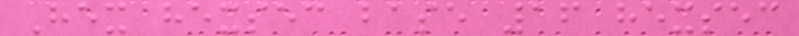Hex hexsec base 16 hexsec
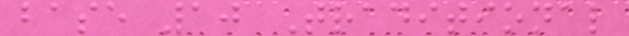base 10 Traditional
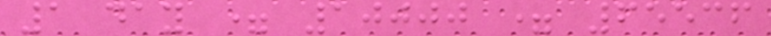1 day = 10000 = 65536
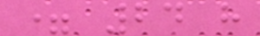= 24 h
